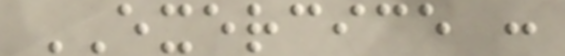EXERCICE :
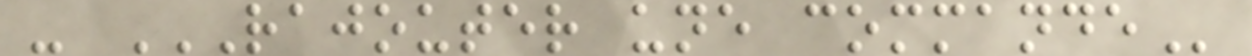- RAJOUTER UNE COMMANDE
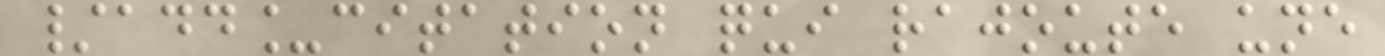/add_citation qui rajoute une
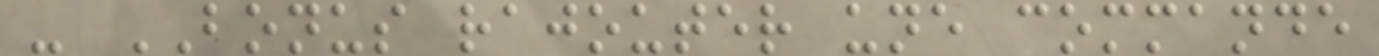- BONUS rajouter une commande
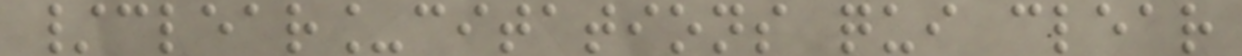/clear_citations qui clear
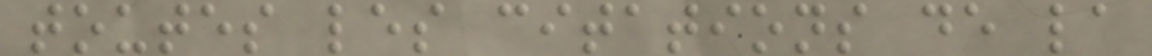toutes les citations de la
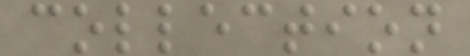collection
